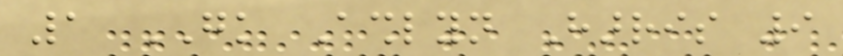1 GK Ashlyn Harris 9
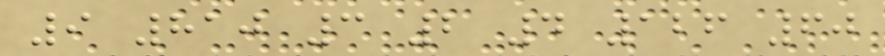9 810 3 2 4 126 60
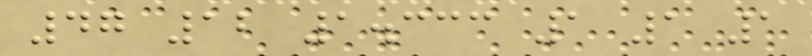47 12 1.333 1 1 1
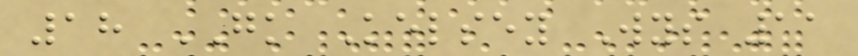18 GK Kelsey Wys 11
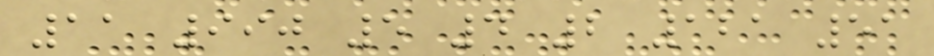11 990 5 4 2 121 51
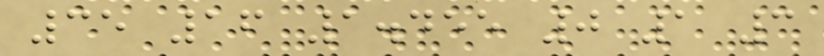35 16 1.455 0 1 3
